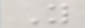You
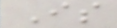Is
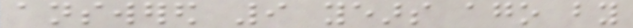answered 9 years ago by
